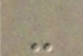-
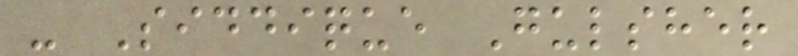- Siddique Gulsher
